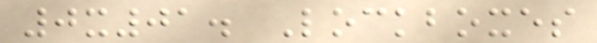0x01. Lockboxes
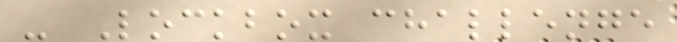- Lockbox challenge
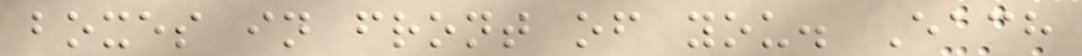boxes in front of you. Each
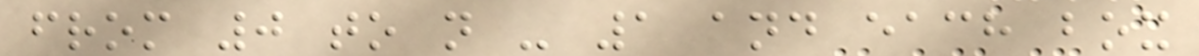from 0 to n - 1 and each box
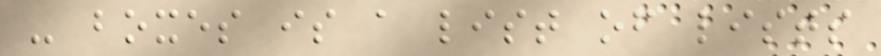- boxes is a list of lists
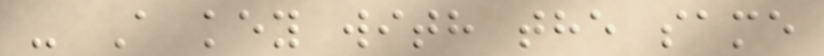- A key with the same
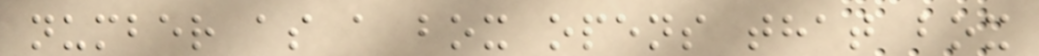number as a box opens that box
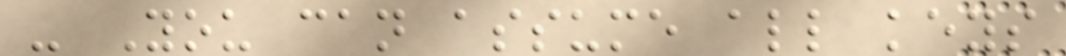- You can assume all keys
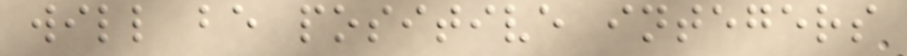will be positive integers
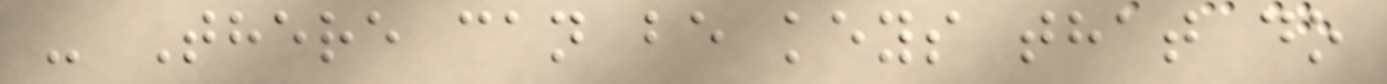- There can be keys that do
